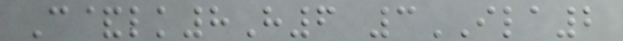C&lk8H6 3ILA2
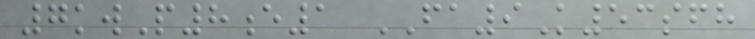7kwP8e1 FA9K53sfh
